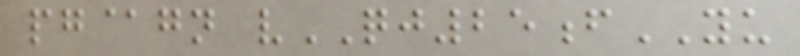pg@gn vQJ25fYU
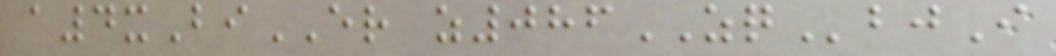a4xBiER z086ZQbjI
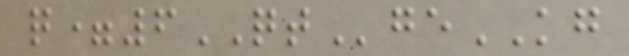q=6QTgeKG
